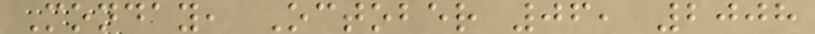Monday, October 06, 2008
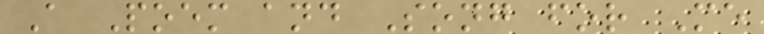A Poem and Song for Me
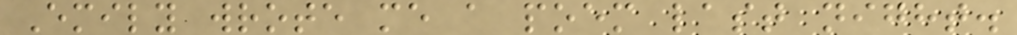Emily wrote me a poem last night.
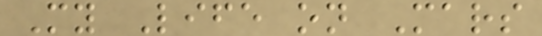My Life on Mars
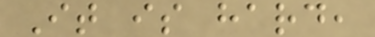It is hard,
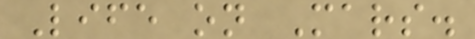Life on Mars.
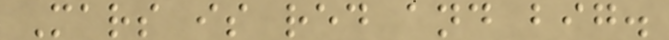Mars is red and big.
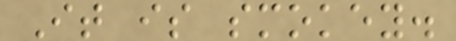It is smokey.
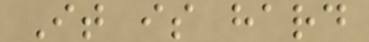It is hard
